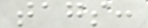tags:
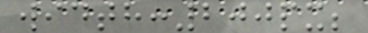width:200px;
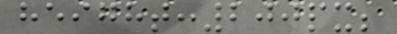height:200px;
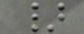}
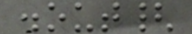.out{
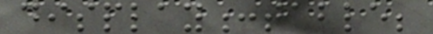display:table;
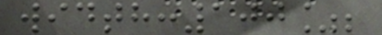width:100%;
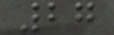27
